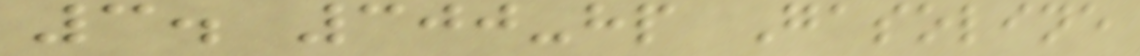3. 300-hp Gasoline
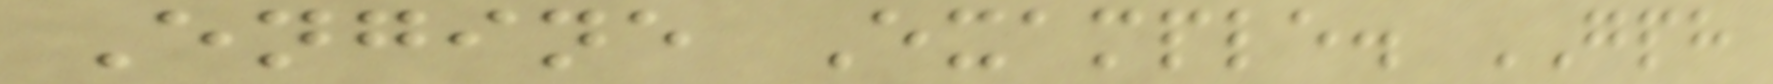Engine Example. GPH
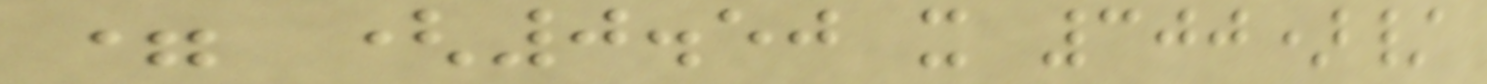= (0.50 x 300)/
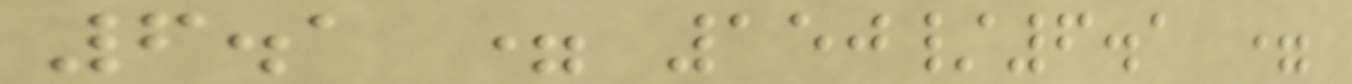6.1 = 150/6.1 =
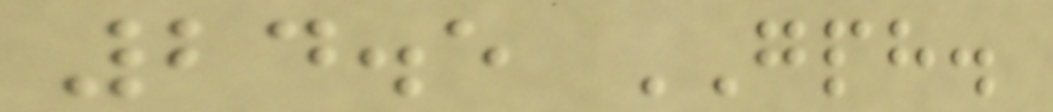24.5 GPH.
